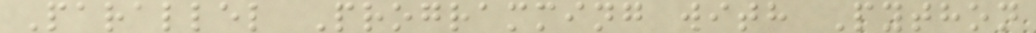Parallel Programming with Python
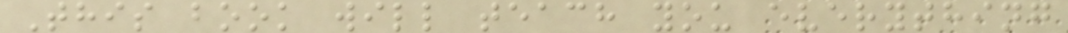This book will teach you everything
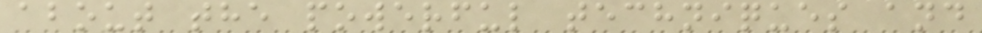about the powerful techniques and
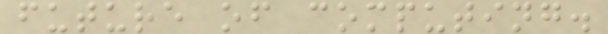future of computing.
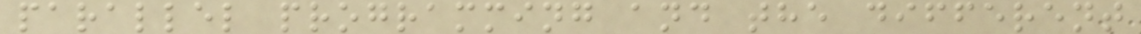parallel programming and the different
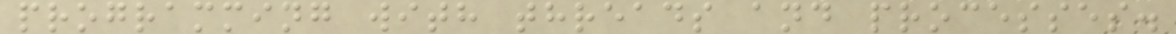programming with threads and processes.
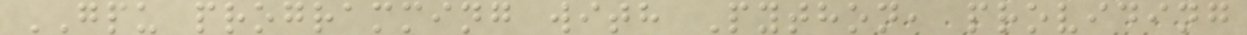GPU programming with Python, providing
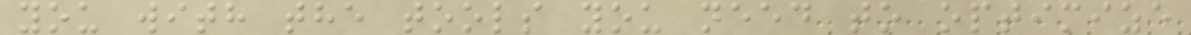you with the tools you need to optimize
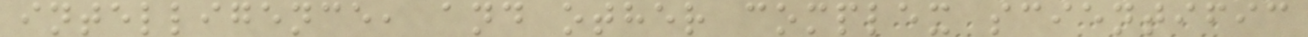intelligence, and other complex scientific
